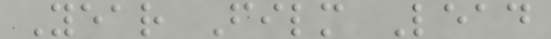Year Film Lead
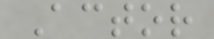Actor
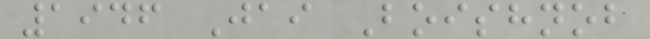1946 Jai Boishnob
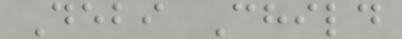Debi Child
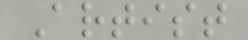Artist
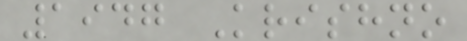1947 Krishno
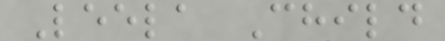Leela Child
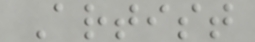Artist
